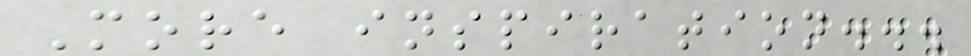More inspiration...
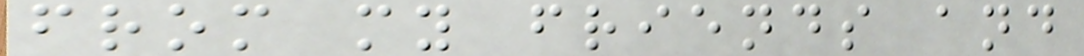from my friends and
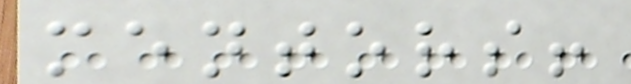mentors!
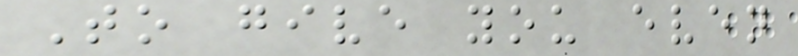To give you even
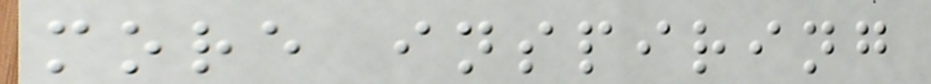more inspiring
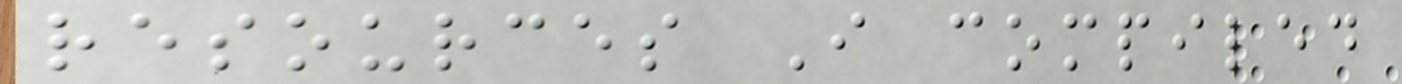resources I compiled
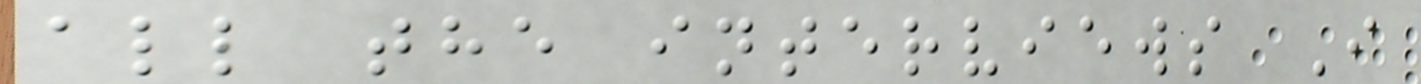all the interviews I
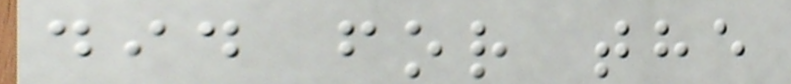did for the
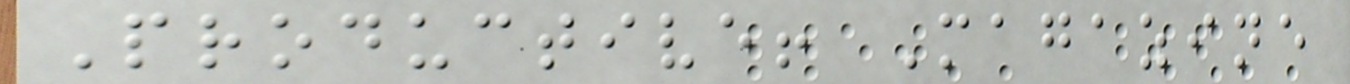Productive! Magazine
